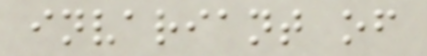invariant of
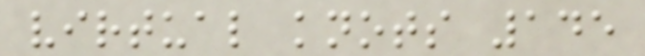virtual knots 145
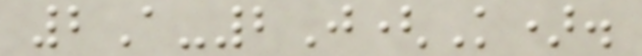2A-2J(K).
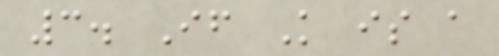3. If K is a
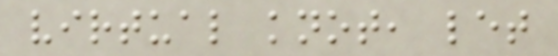virtual knot, let
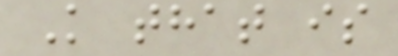K that is
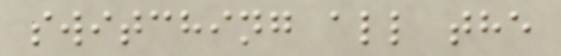switching all the
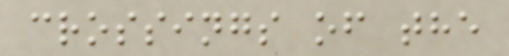crossings of the
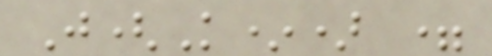J(K*) =
